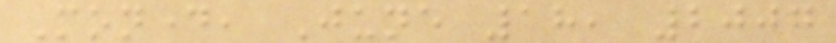Monday, June 18, 2007
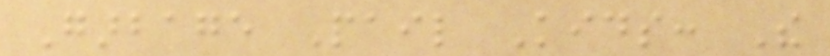Garbage Pail Kids: The
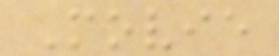Movie
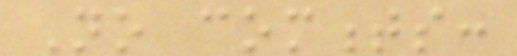No comments:
